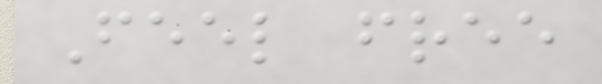Feel free
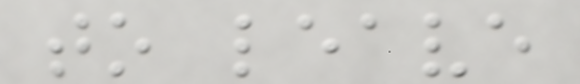to leave
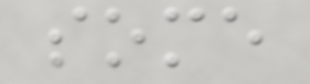some
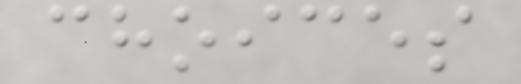choices
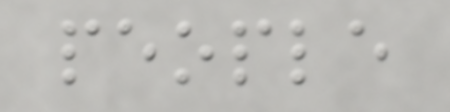people
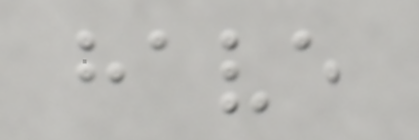have
